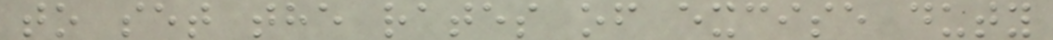to set the rates of excise duty
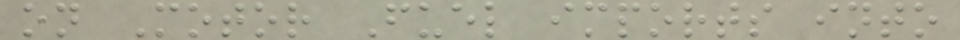on Motor Fuel imports into
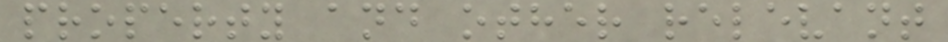property and other relevant
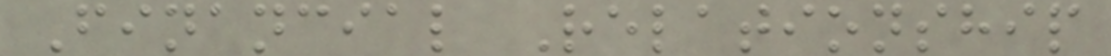Financial Relationship
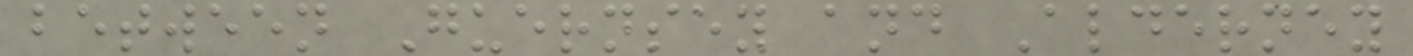between Guernsey and Alderney
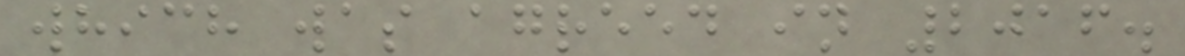which was agreed in 2016.
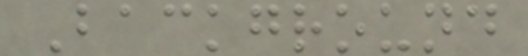Background
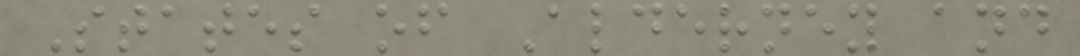States of Alderney and
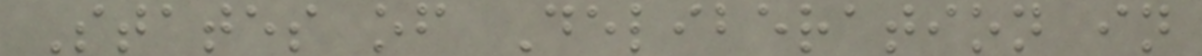States of Deliberation in
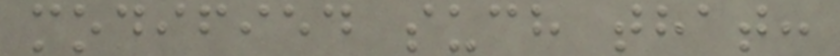modified such that:
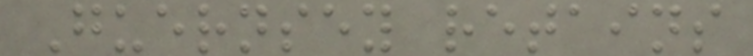Guernsey retains
